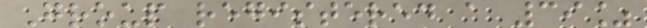Group registered a 39%
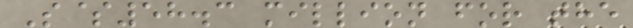S$58.3 million for the
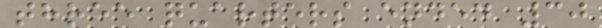three quarters ended 30
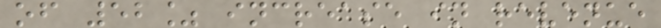of 52% increase in revenue
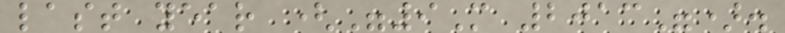last year ("9M 2013").
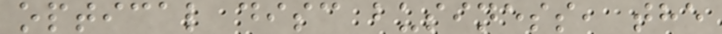optical disc business, the
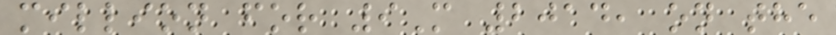million for 9M 2014, on the
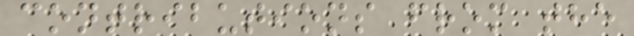contributions from the
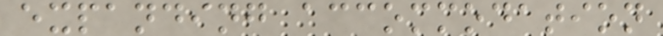expanding accommodation
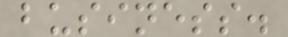business.
